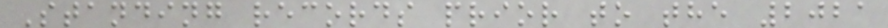Standing records prior to the 2021
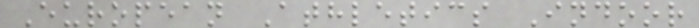European Athletics Indoor
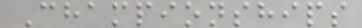Championships
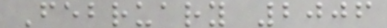February 2006
